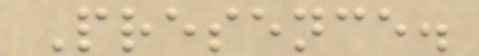Presence.
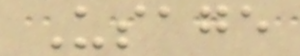Usage
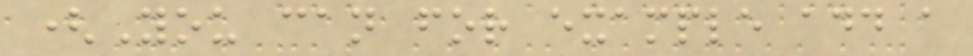(You can for example add a
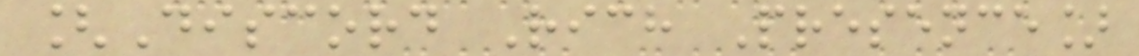[Discord Rich Presence]
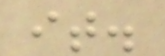it.
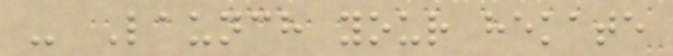- Launch your hekate
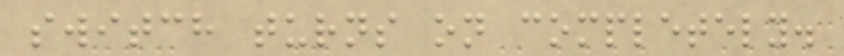switch turns on completely.
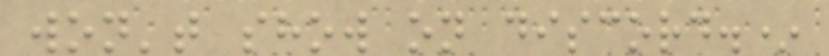won't show on discord.*
